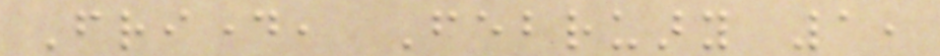Friday, February 1,
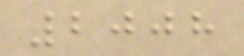2008
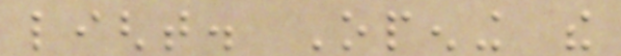light. Opening the
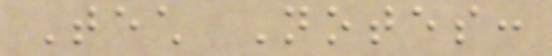Tech Notes:
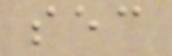sec
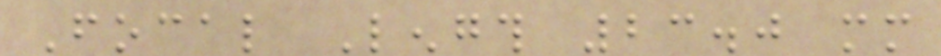Focal Length 23.0 mm
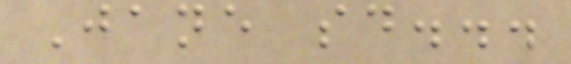Jane said...
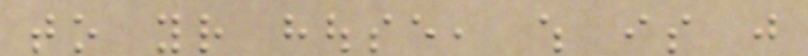to your house, which is just
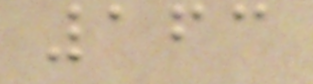163
